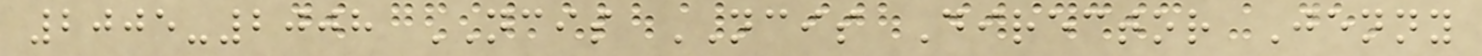2005-2008 NCIS NCIS Director Jenny
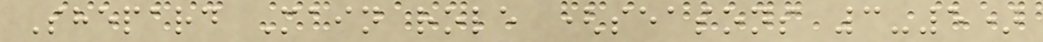Shepard Main role (seasons 3-5)
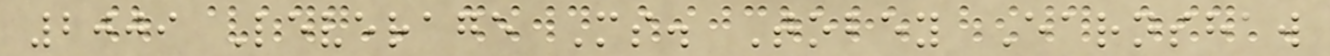2009 Leverage Ms. Tobey Earnshaw
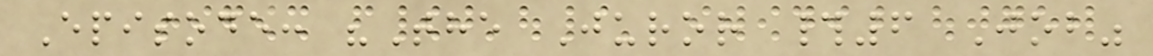Episode: "The Juror #6 Job"
